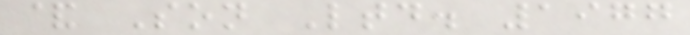& Son Ltd. 1977
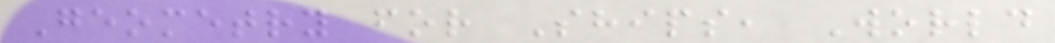Geometry for Ships, World
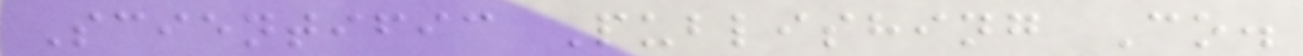Scientific Publishing Co.
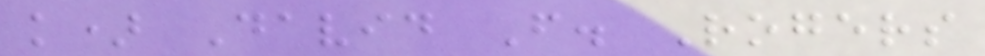k) David F. Rogers
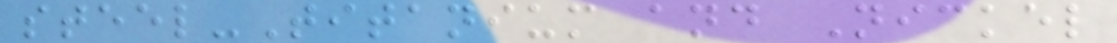steel-Titanium and Nickel
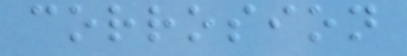corrosion
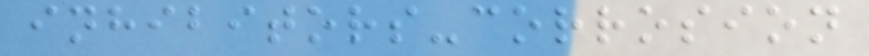inhibitors-corrosion
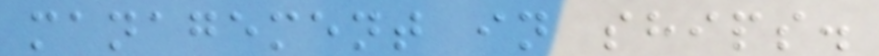management in ships.
